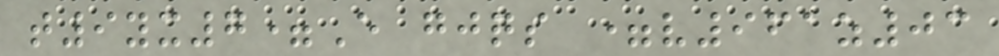t9yx7=E gjqs =v961z03
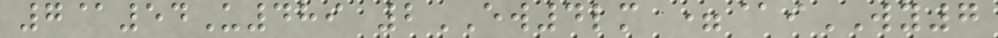7@54U489 2EW4lm =@iWY7
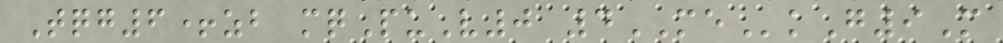Tqg6+zb mqPuV0 4MEkG9M
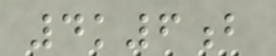4k6b
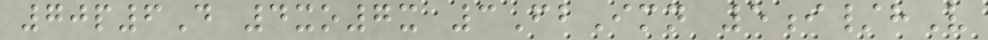70p6D 4xo7x 3FbImn 5i/hV
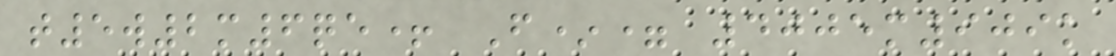t5w2m6qe+ F*= 4005m909k
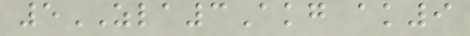5ZLA3Akg ak9
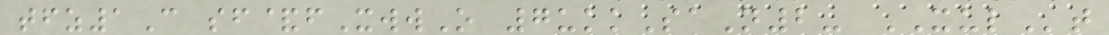tfz1C sf&fXwwO 7ukkSaN2- XULt
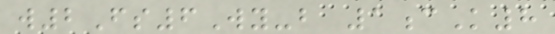w2Fs6Wy-b 1cK8
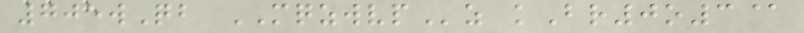705wQb MQZWVPz kBr0o3@
